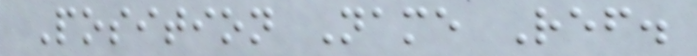Position Name Ref.
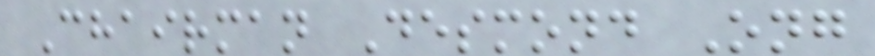Chairman Desmond Ong
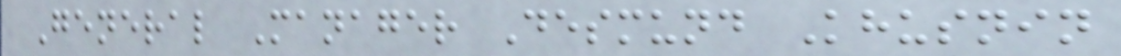General Manager Desmund Khusnin
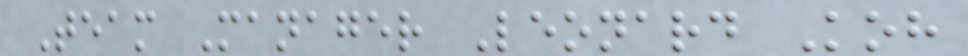Team Manager Leonard Koh
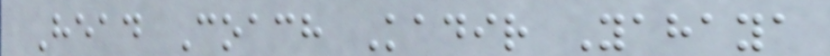Head Coach Kadir Yahaya
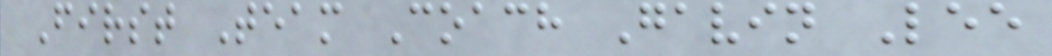First Team Coach Gavin Lee
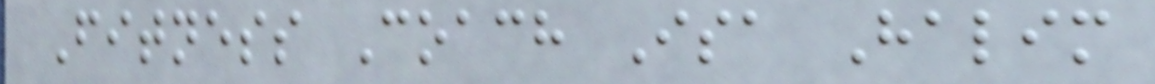Fitness Coach Isa Halim
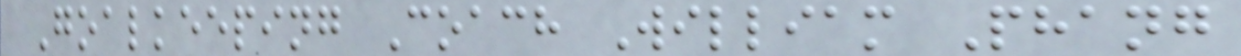Goalkeeping Coach William Phang
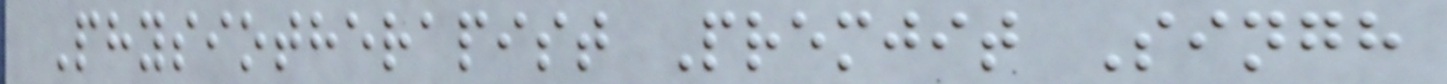Physiotherapist Premjit Singh
